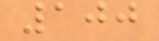100
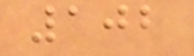102
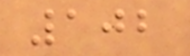102
